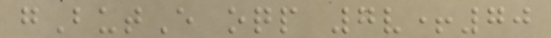gButE oqp 7v+70
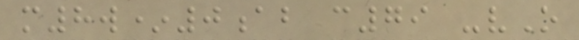m8w*0ab c79 -vO
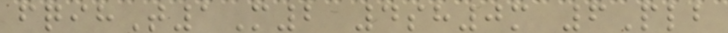fqihT1M2 4sh0m 6Plb
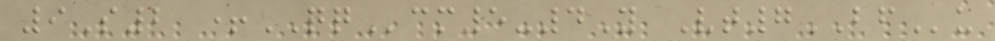9S2 +QQcm5-4Y Vt7BFu
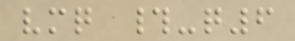vmq #-q6
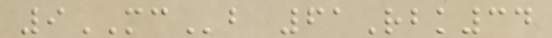9MCb 61Rbk34
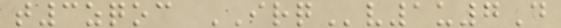t3zqoc IRQv1u7D
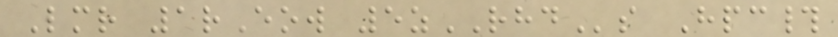Lmr 1rEow 5zRHDs Hpc#
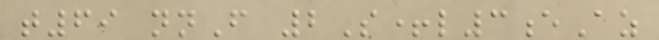t69 nnF 2S+l3eAz
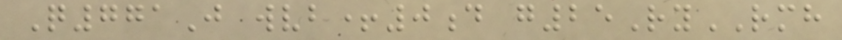Q771J wvb+0d g25RyRMH
